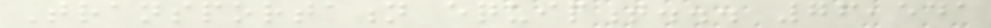Transportation equipment... 76,541
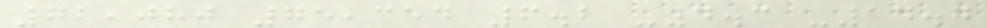72,080 75,354 6.2 -4.3 -14.7
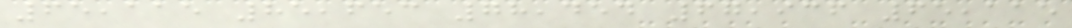65,115 85,653 78,454 67,936 65,115
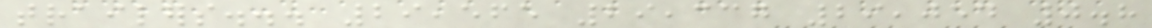trailers... 29,565 29,337 29,054 0.8
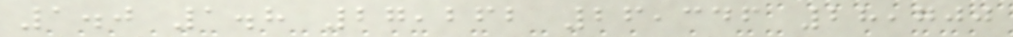1.0 1.8 27,262 26,346 28,700
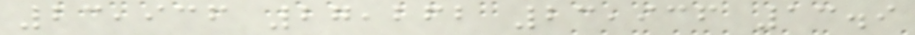23,936 27,262 23,936 13.9
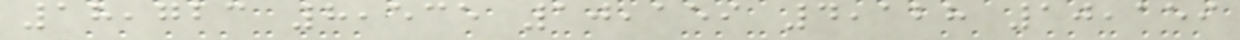18,723 8,535 10,159 4,128 10,159
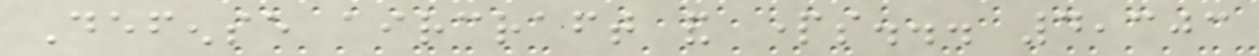Defense aircraft and parts... 4,303
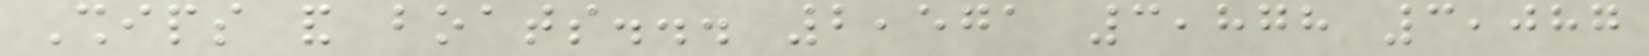Ships and boats... 2,571 3,878 3,087
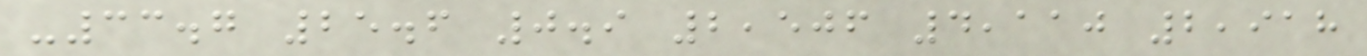-33.7 25.6 0.9 2,506 4,110 2,918
